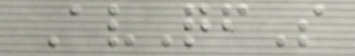AvQfS
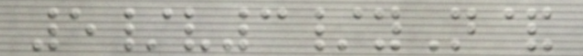5/v3/yN&
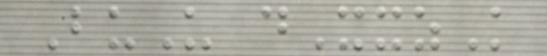BuU dXxzK
